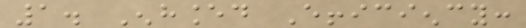1. Enhanced Efficiency:
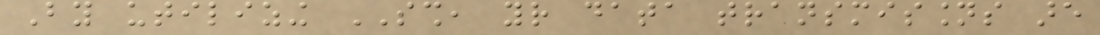By utilizing SSH, your data transmissions are
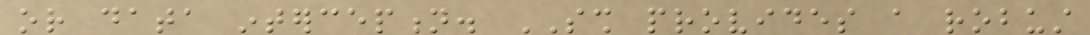or data interception. SSH provides a robust
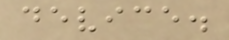device.
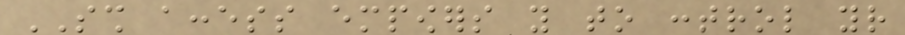SSH access empowers you to control your
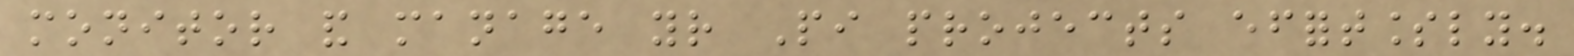monitor and manage your Pi projects effortlessly.
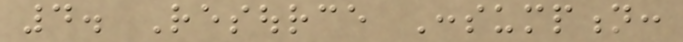4. Resource Consumption:
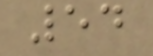54
